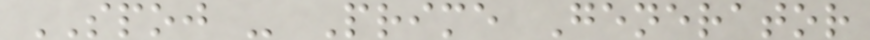SPOJ - Prime Generator
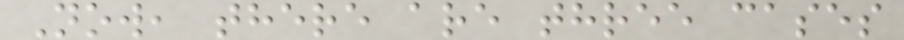Now, there are three cases
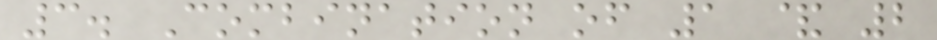3. Combination of 1 & 2
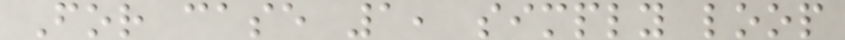For case 1, simply loop
